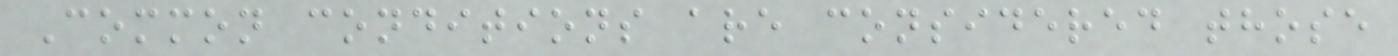Common conditions are considered those
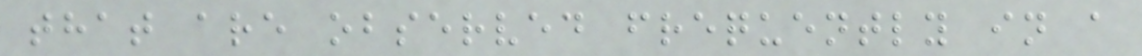that are observed frequently in a
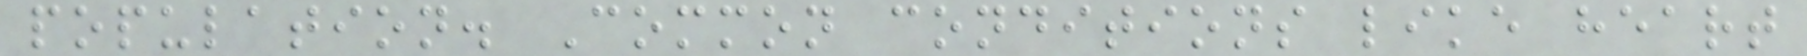population. Common conditions like heart
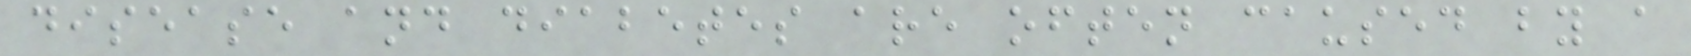disease and diabetes are often caused by a
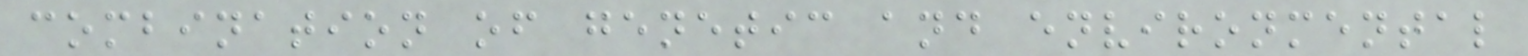combination of genetic and environmental
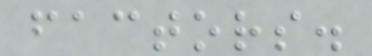factors.
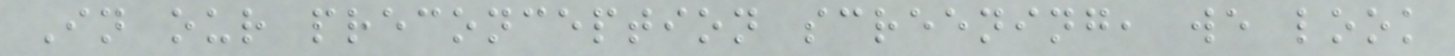In our preconception screening, we look
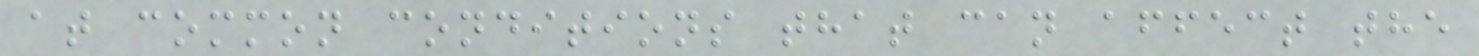at common conditions that can affect the
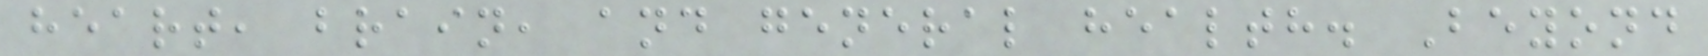heart, brain, and general health. Beyond
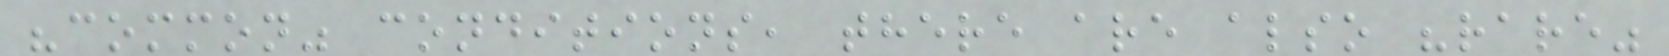"common" conditions, there are also "rare"
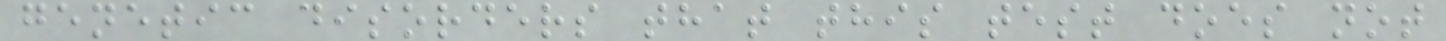genetic disorders that this test does not
